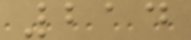214
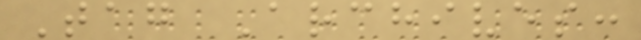Tag Archives:
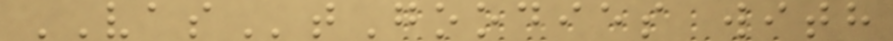VAStGoodies with
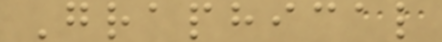Graphical
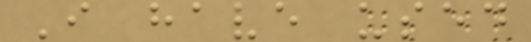I have used
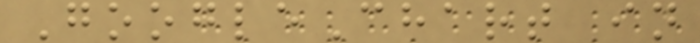GoogleChart in
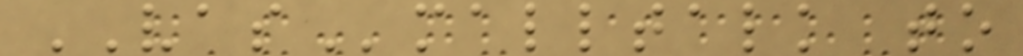VASmalltalk to
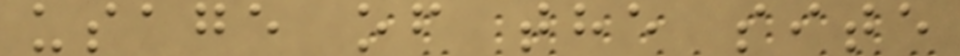usage of the site
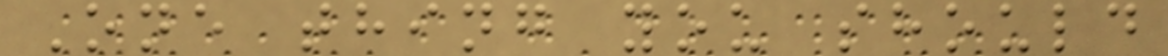One thing you should
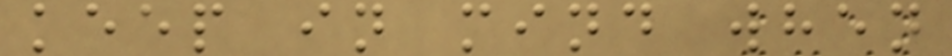keep in mind when
